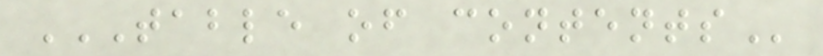TABLE OF CONTENTS
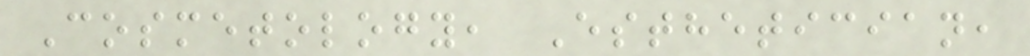Cosmetology, Esthetician,
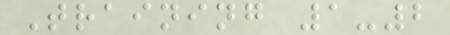Training 1-2
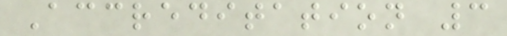Accreditation 3
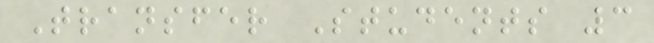Transfer Students 3
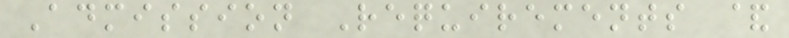Admission Requirements &
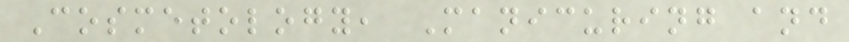Cosmetology, Manicuring and
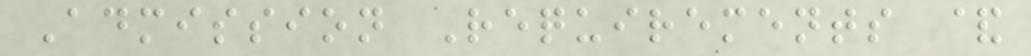Admission Requirements &
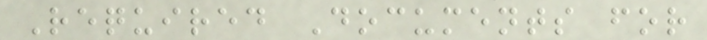Required Documents for
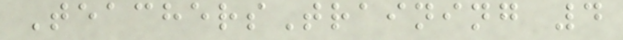TeachersTraining 4
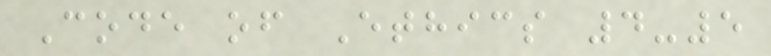Code of Ethics 4-5
